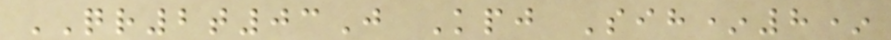QR2t03J Kpj Sih*8*
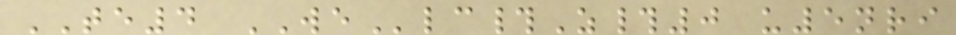TE4 WElc#Z#0 u5nri
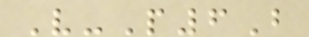V-P6B
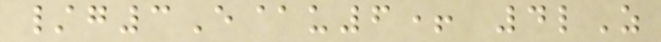/g3E@u6+ 4lZ
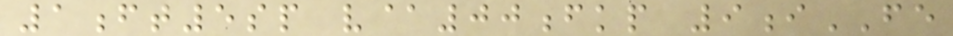1ft5sp v@00fkp 9iFE
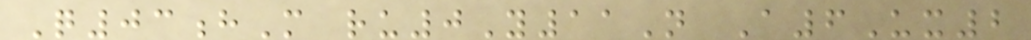Q03hM ru0Y11N A6Ux2
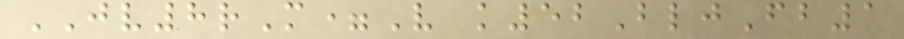JV8rM=V k52BljFb1
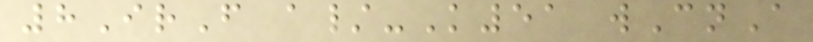8IrF a/-K51 wCnA
